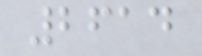2614
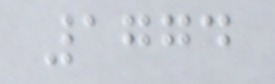1774
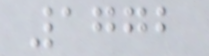1772
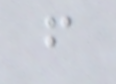f
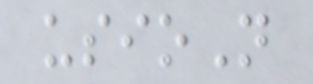usioN
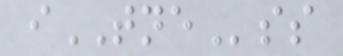iTNEss
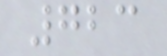723
